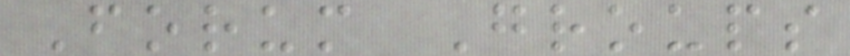Forum Groups
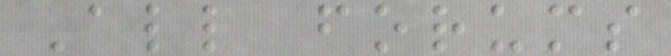All forums
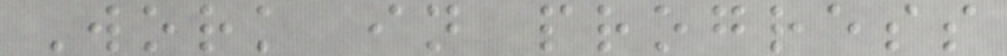Work in progress
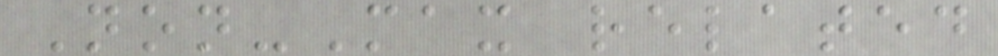Non-Max related
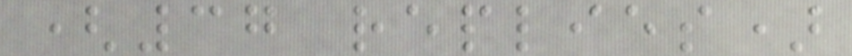(37 replies)
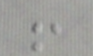!
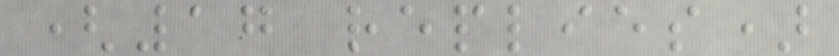(17 replies)
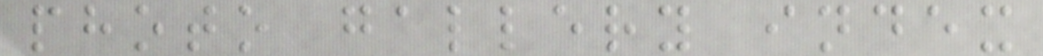photo gallery index
